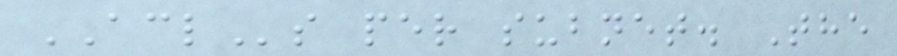ACLs per subnet. The
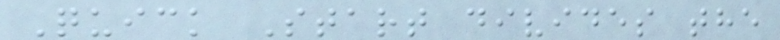Quick Start divides the
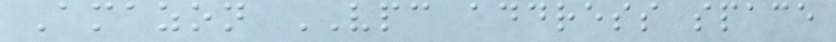Amazon VPC address space
